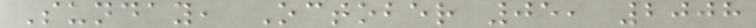Sunday, October 05, 2008
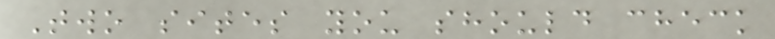Two sites you should check
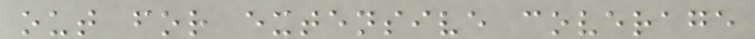out for extensive coverage
